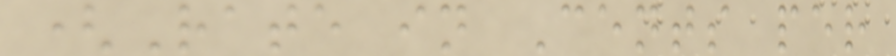(Rate in Cents per
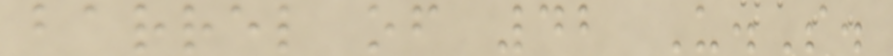barrel of 42 U.S.
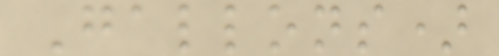Gallons)
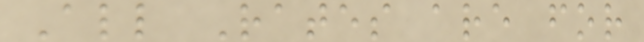All Rates are for
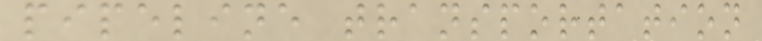pipeline transportation
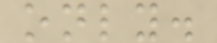only.
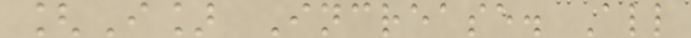[I] Increase. All
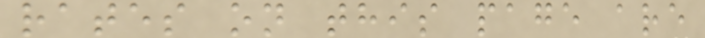rates on this page are
